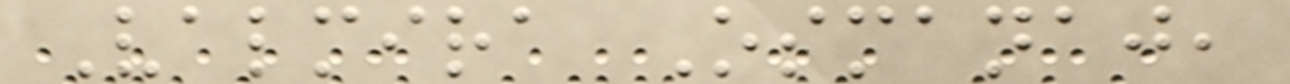Valmira Osmanaj,
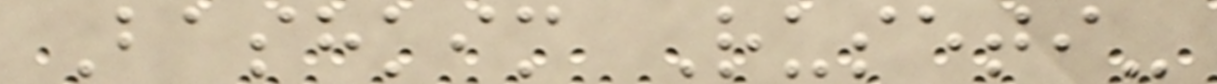Bashkim Ruseti-
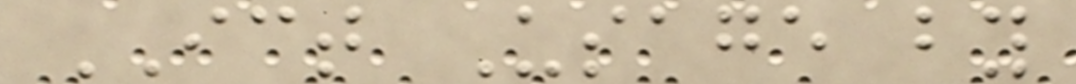ICT Usage by
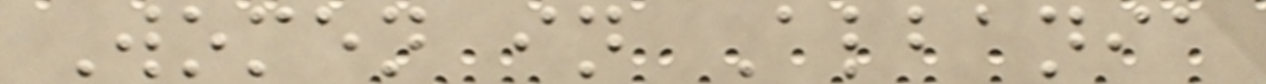Women in Albania
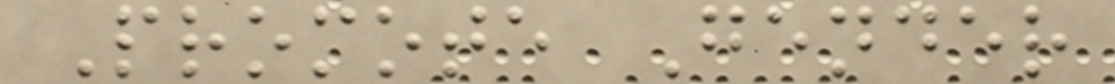Promote Gender
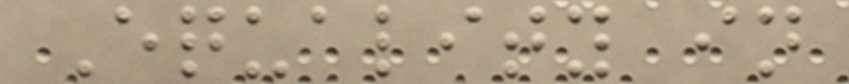Equality in
